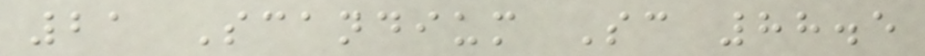21 Scandium Sc 88.5
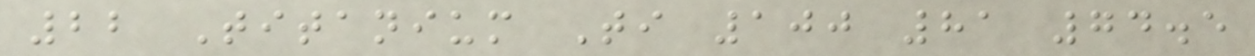22 Titanium Ti 100 81 74.5
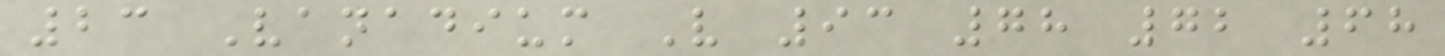23 Vanadium V 93 78 72 68
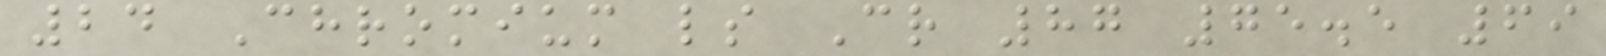24 Chromium ls Cr 87 75.5 69
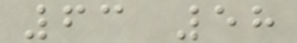63 58
